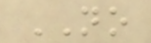NO
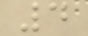4
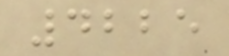4225
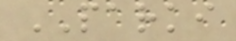PARKI
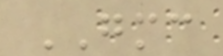GMC
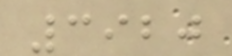3920
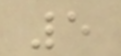5
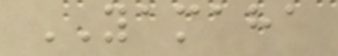YAMAHA
